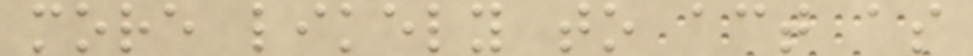more likely to act as
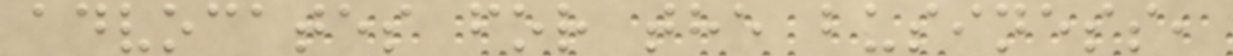advocates for the business,
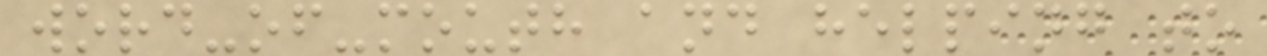word-of-mouth and helping to
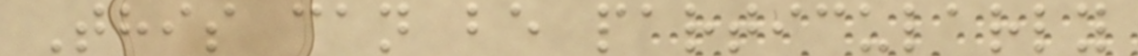This can be particularly
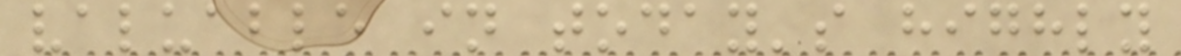valuable in today's highly
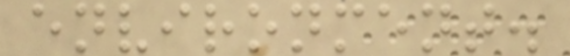environment.
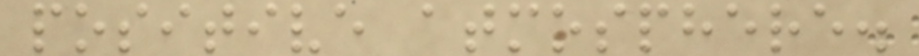positive atmosphere.
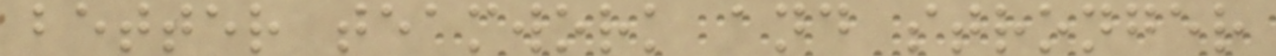better teamwork and stronger
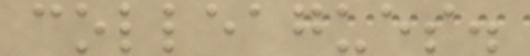colleagues.
